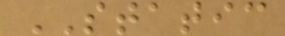STATIC
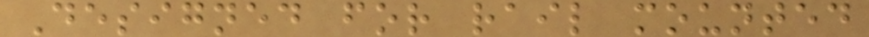Designed for rail mounted
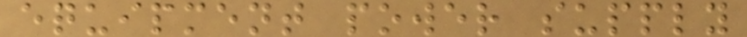equipment power supply
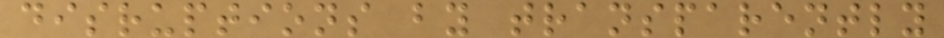disruptions by transparently
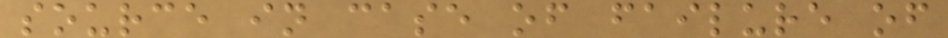source in case of failure of
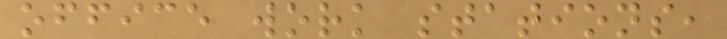office work stations,
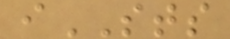iSTS
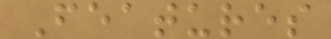Features
